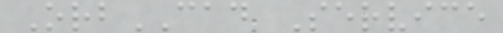OrbCAD Service
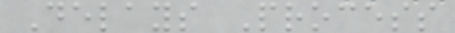Delays Process
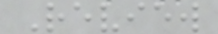Review
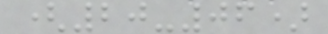(20-06)
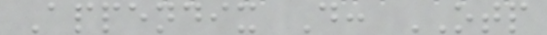Appendix D: OTP
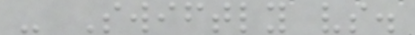- Swiftly vs.
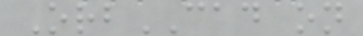OrbCAD on
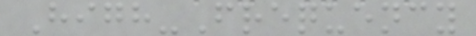High-Frequency
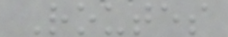Routes
